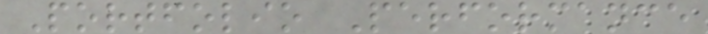Portfolio Performance
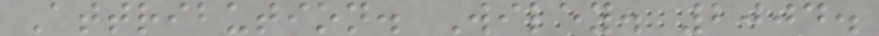Attribution. Wiley. 2004.
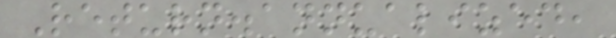Return.annualized,
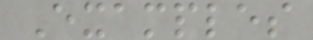Examples
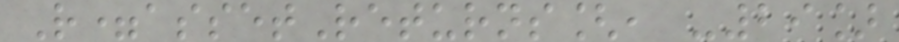R=assetReturns[, -29]
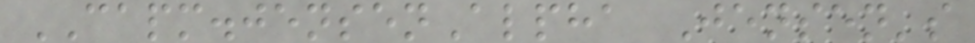CAPM.jensenAlpha Jensen's
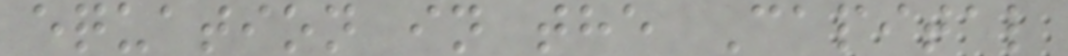equation in the Capital
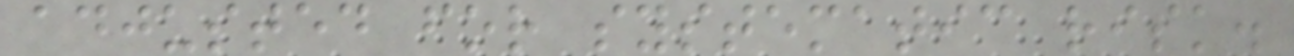adjusted for systematic risk.
